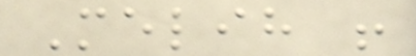Melih !
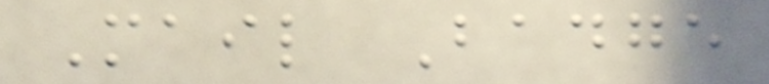Mail Badge
